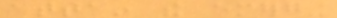attain the emerging
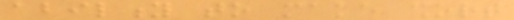ability to make short
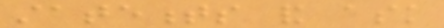statements and ask
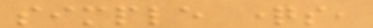simple questions,
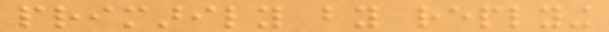primarily by replying
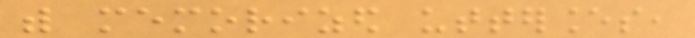with memorized utterances,
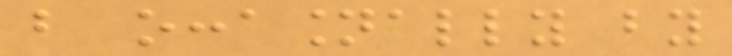but occasionally by
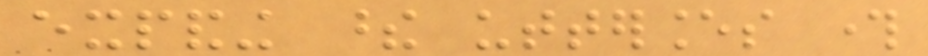expanding these utterances through
